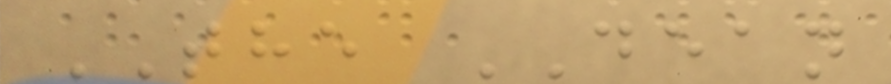THE DEAN
